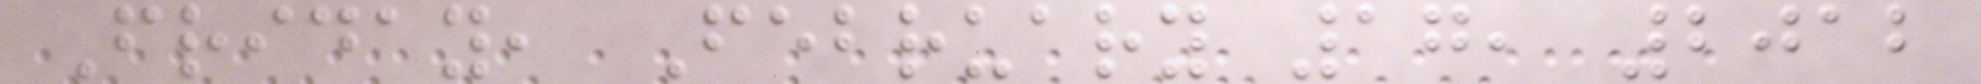Friday, February 17, 2012
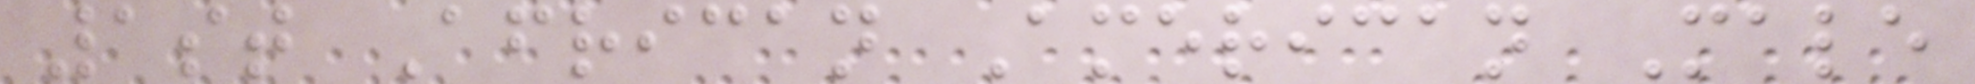1st African American Male
